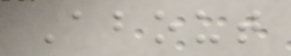About
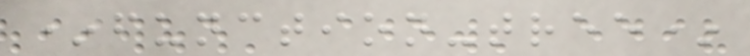*function-tree*
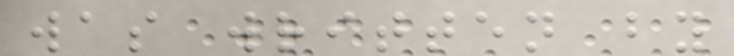was written by
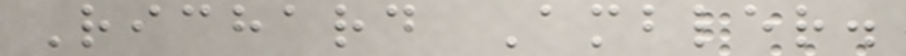Richard Ambler.
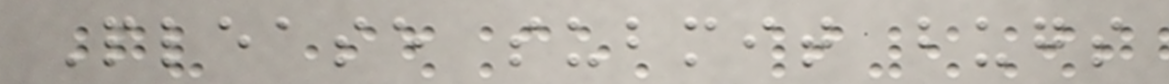Please submit bugs
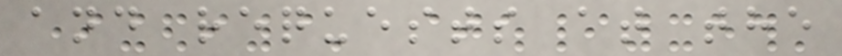and requests at the
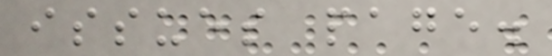issues page.
